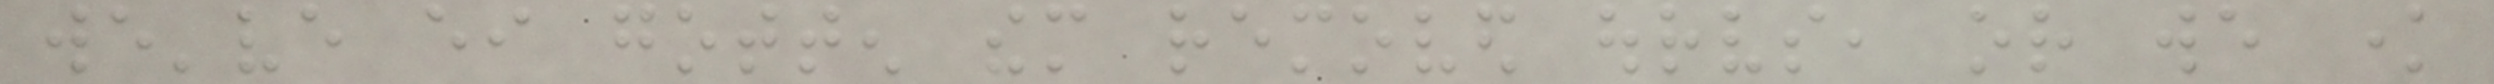we've either gotten them removed ourselves, or we know
